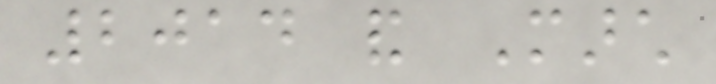2014 and March
